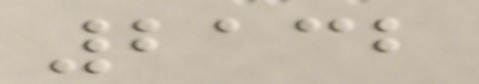2132
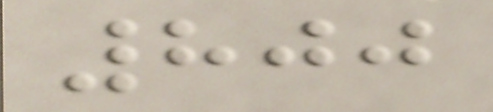800
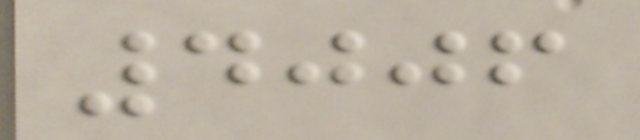4006
